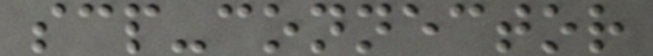scp-connector
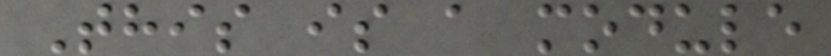This is a module
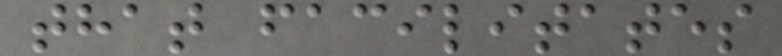that facilitates
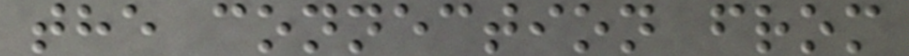the connection from
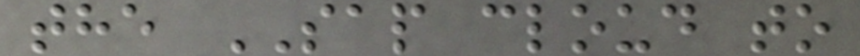the SAP cloud to
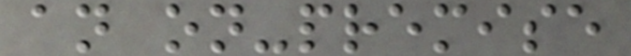an on-premise
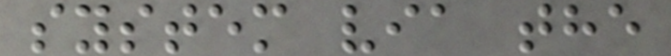system via the
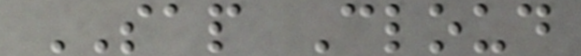SAP Cloud
